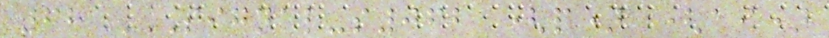68 SIGNAL-S062 (P) (AI)
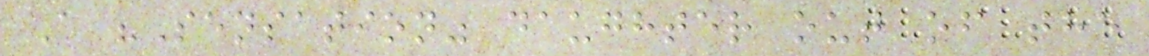A "Sensation" daughter out of the
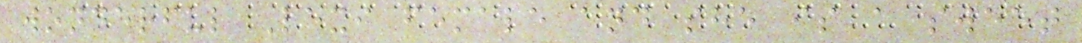wonderful Lexi female and she is a sweet
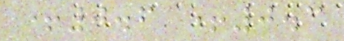+0.6 +0.3
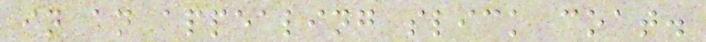in an appealing slick coat.
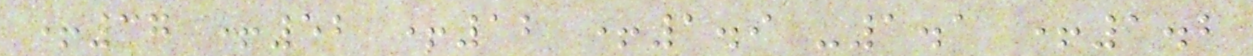+37 +52 +12 +1.9 -1.1 +1.2
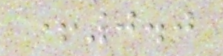+0.0
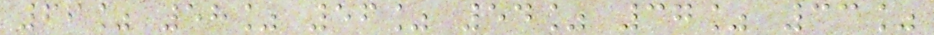69% 58% 56% 54% 37% 33%
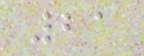21
